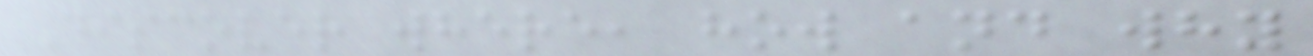Discover where, how and why
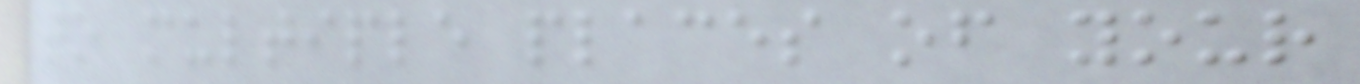to multiple places of your
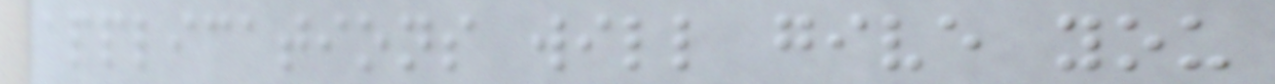applications will give you
